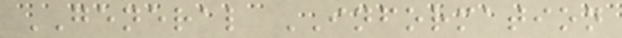GENERAL INFORMATION
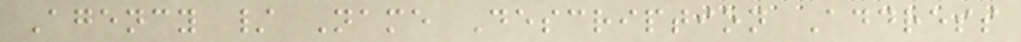Agency / Name Description Address
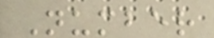Number
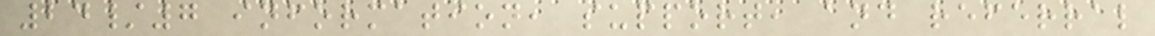24/7 information, support, and referral
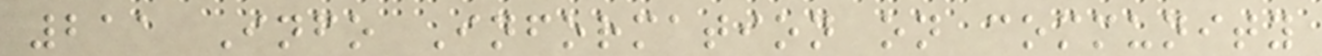211 Info Information on community
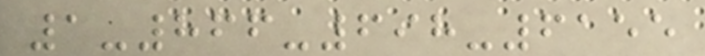1-866-698-6155
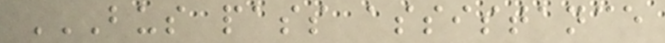BUS PASS ASSISTANCE
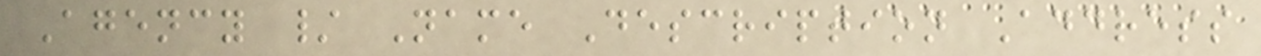Agency / Name Description Address
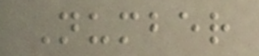Number
